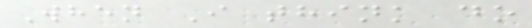When I think do
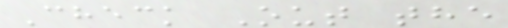Check Out the
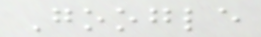Google
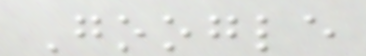Google
